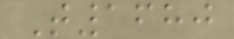T1680
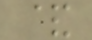&
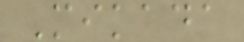Mikada
